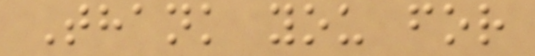Thank you for
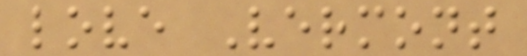love Vermont
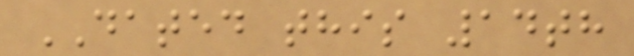DATED this 14th
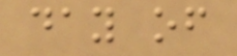day of
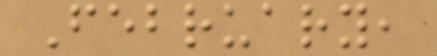February,
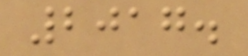2017.
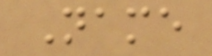Name
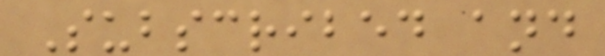Subscribed and
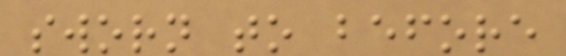sworn to before
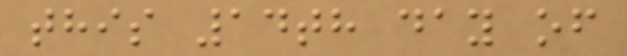this 14th day of
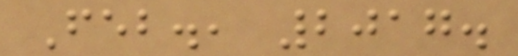Feb., 2017.
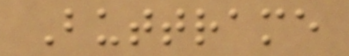Buttrame
